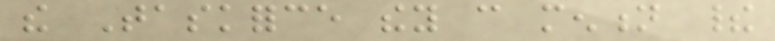the Taskforce they can mention their
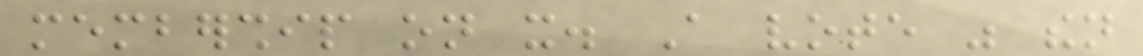membership on it. A vote was then
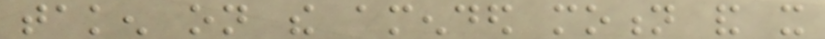taken on the amended motion and it
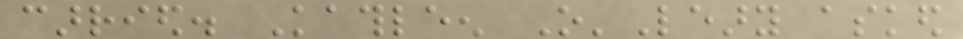carried. Kathleen O'Leary asked
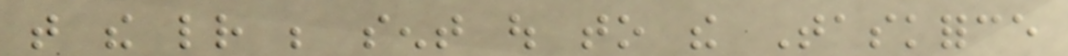that the letter be sent out to the Taskforce
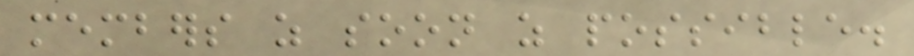members as soon as possible.
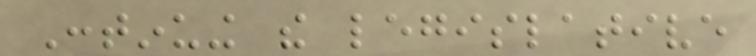Continuing the legislative
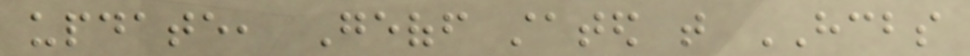update, Geoff stated that HCBS
